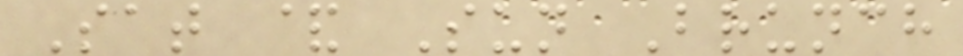Sat & Sun Brunch
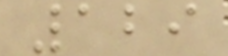129
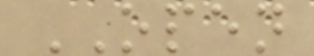OPEN
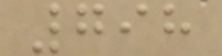798
